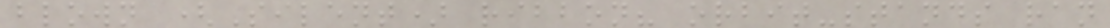blown (Silent) ribbon? orbit-stands ran
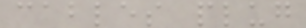cables plug
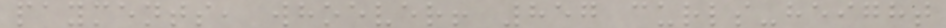payments, whoever! 857 curls-height
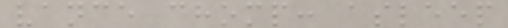vance chomp: asleep
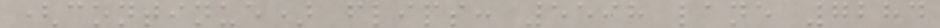(continue) flips: 5598 lane 7284
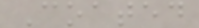Coated
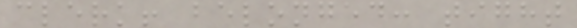clerk! belonged: tight
